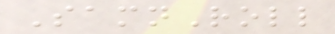SamnRoll
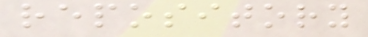repository
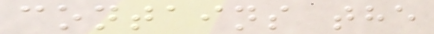contains the
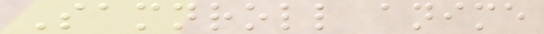Samnroll anime
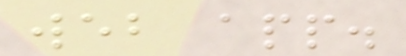web app.
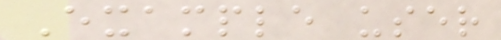Example user
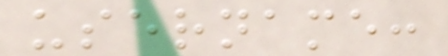username:
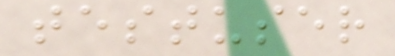testuser
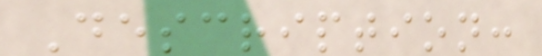Description:
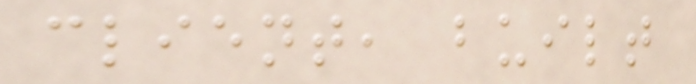client, built
